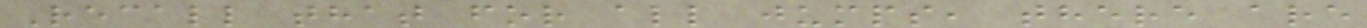Recall that for all jumps, there are
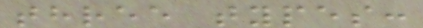three types:
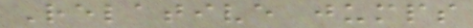Relative jumps
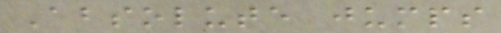Absolute jumps
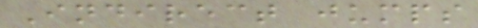Indirect jumps
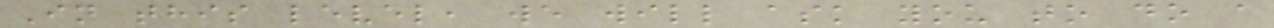In this level, we will ask you to do a
